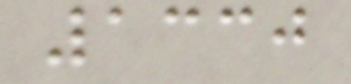1330
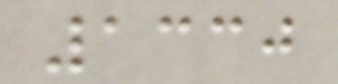1330
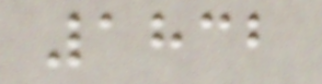1832
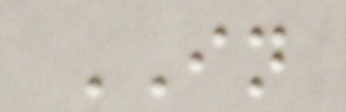IN
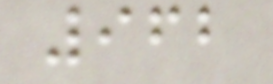962
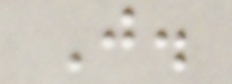J.
